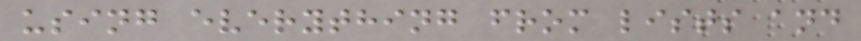using everything from lists and
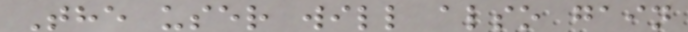The user will also gain
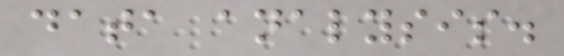data analysis.
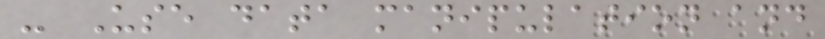- Use data manipulation and
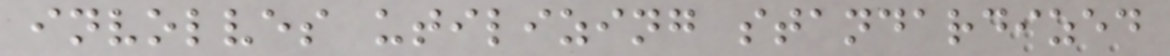involves utilizing standardized
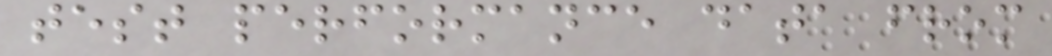test performance data from
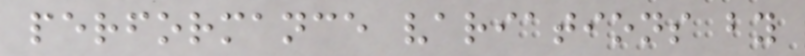performance variations by
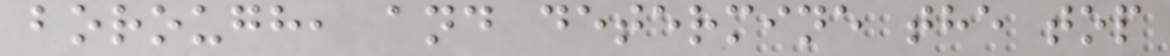borough, and determine the top
